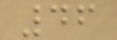46
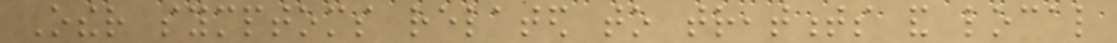Other symptoms related to treatments and local
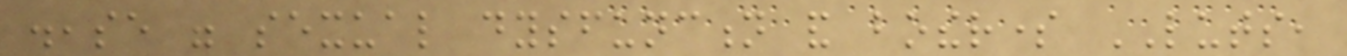disease were sexual dysfunction and bothersome LUTS,
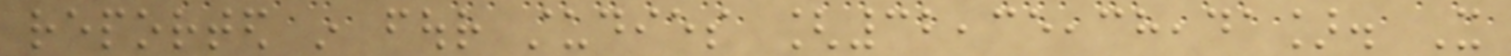reported in four studies [32,35,38,41]. It
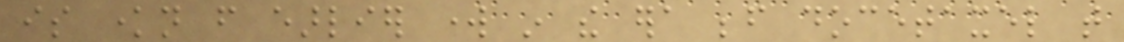is known from earlier work in the era before docetaxel that
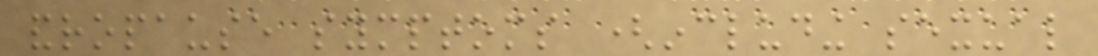andropause symptoms (including sexual
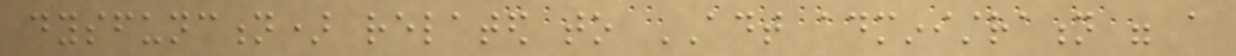dysfunction) related to ADT administration were a
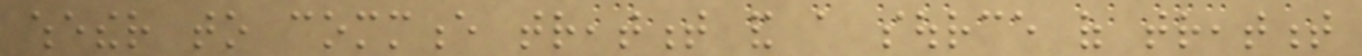whether to commence treatment and a source of treatment
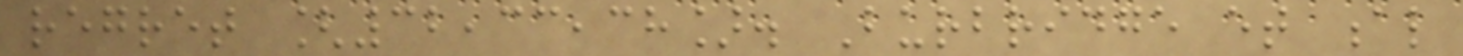regret [32,33,38]. Burbridge et al
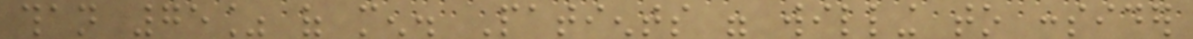than 75% of men. Patients were willing to consider
